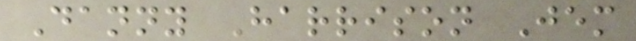Danny Harrison Jem
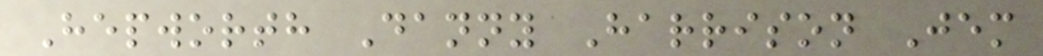Hepworth Danny Harrison Jem
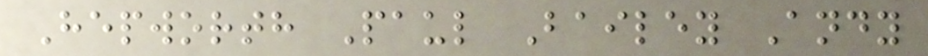Hepworth Paul Bailey Andy
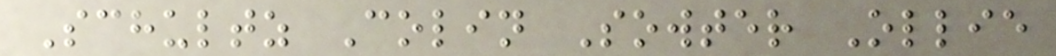Schultz Colin Sowter Ollie
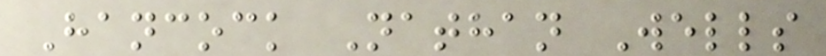Hancock Nathan Wells
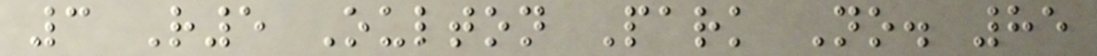3 R5 Oulton Park No. 85
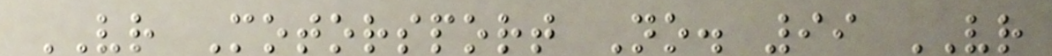VR Motorsport No. 99 VR
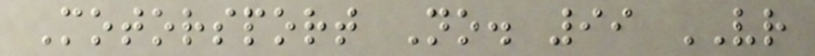Motorsport No. 99 VR
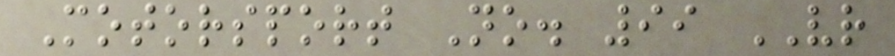Motorsport No. 99 VR
